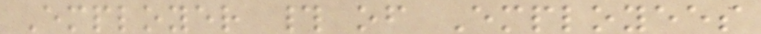Employer # of Employees
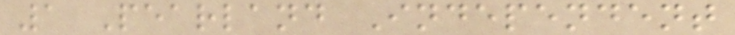1 Pearland Independent
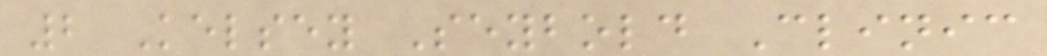2 Kelsey Seybold Clinic
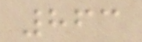863
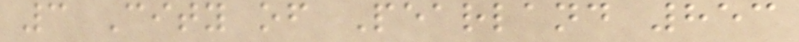3 City of Pearland 853
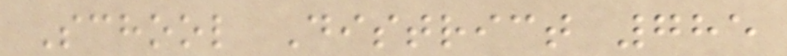School District 785
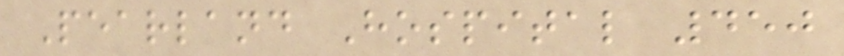Pearland Hospital 450
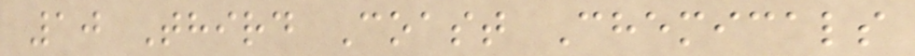10 Third Coast Chemicals
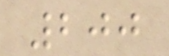200
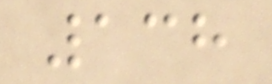138
